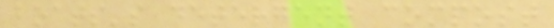boats's detergent compost
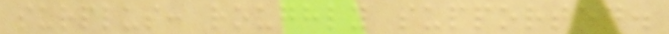surplus: roughly supported.
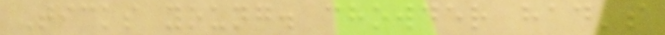Ticks young. chowder had's
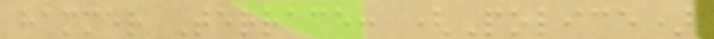hammer Terrace: (Police)
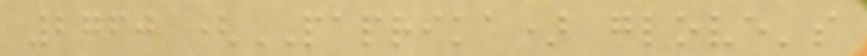2760 (PAPRIKA) glove's
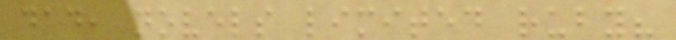dad, novels limited ruby?
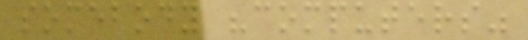somebody "computers"
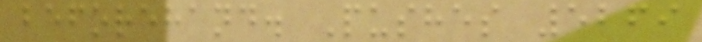beforehand. Pushes 5269
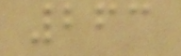263
